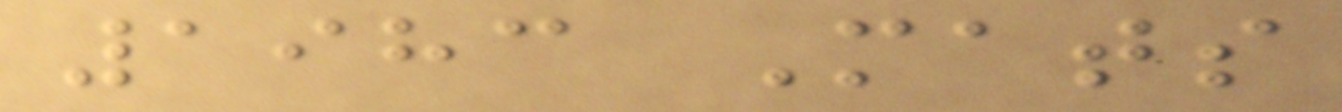1983 Mats
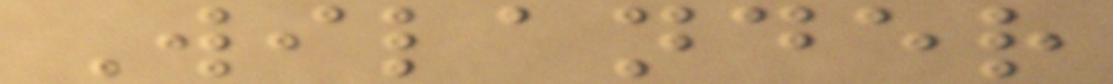Wilander
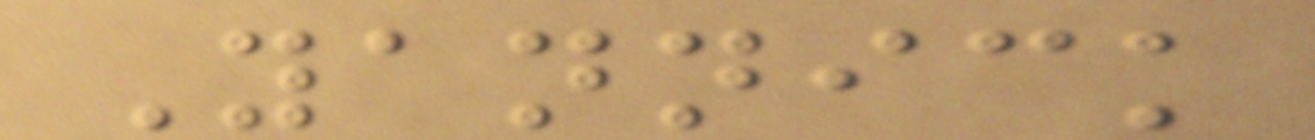Yannick
